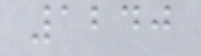1240
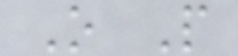O P
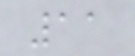11
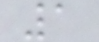1
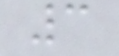3
